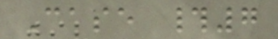Case #7
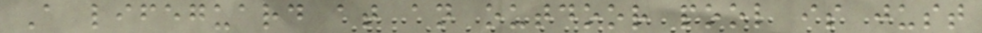A lifeguard at an outdoor pool is just
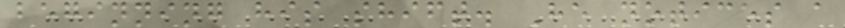beginning his shift. He notices a
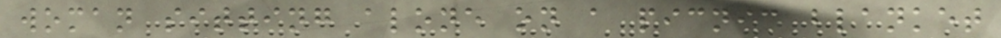woman sitting alone on a picnic blanket
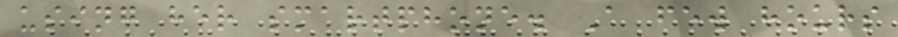using her smartphone. A few hours
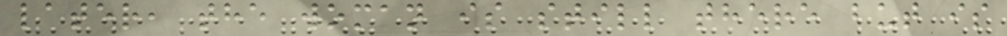later, the woman is still there but is
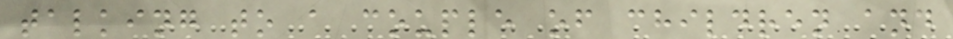talking to a couple of children and
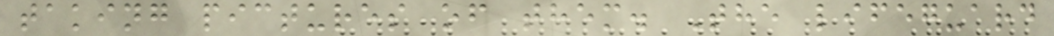taking pictures of them. The lifeguard
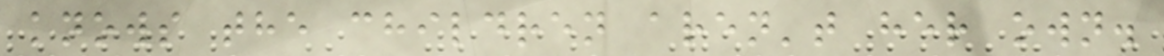knows the children aren't her own.
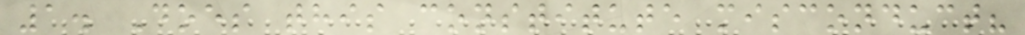1. Does this constitute misconduct?
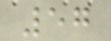57
